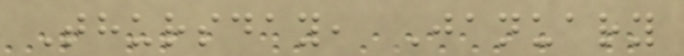Thursday, January
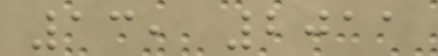13, 2011
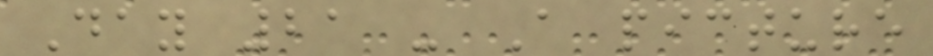Day 21 - A picture
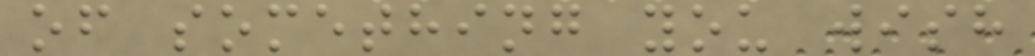of something you wish
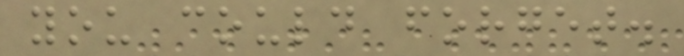you could forget.
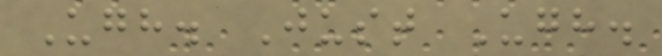Ugh. Just Ugh.
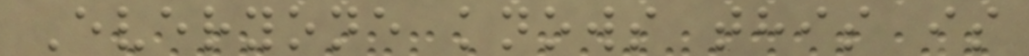Everyone knows this is
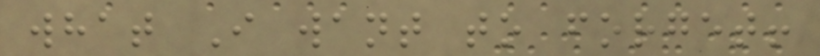what I want to forget!
